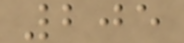205
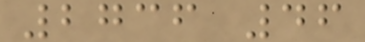2736 46
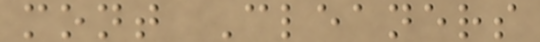mont Cleaners
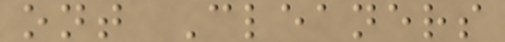ont Cleaners
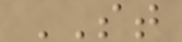ST
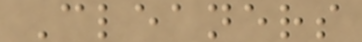Cleaners
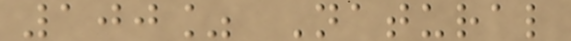100% Natural
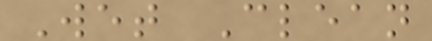Wet Clean
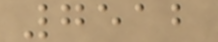7512
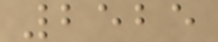2525
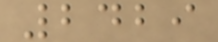2429
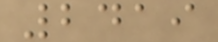2419
